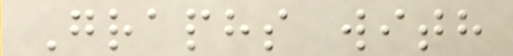Graphs with
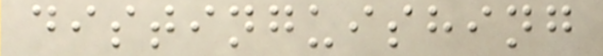distinguishing
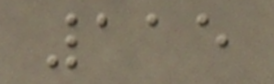115
